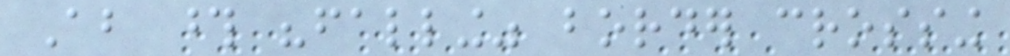About those "falling" border crossing
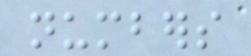numbers
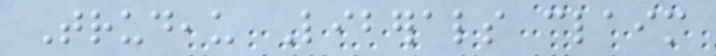Trudeau Liberals claim
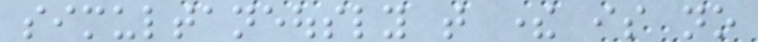simultaneously that there is no
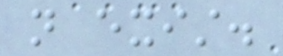not exist.
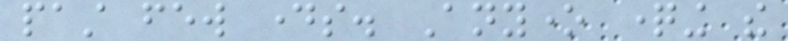past few days. Anyone questioning the
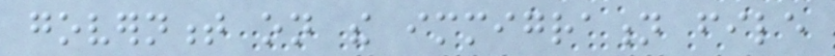government on the immigration file
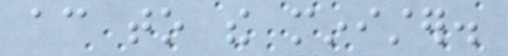according to the minister.
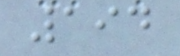194
